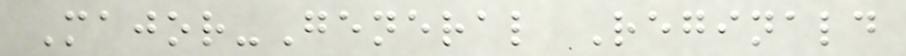Major-General Reginald
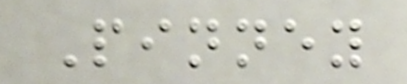Pinney
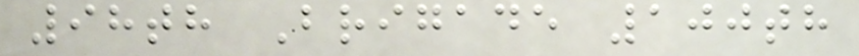98th Brigade 100th
